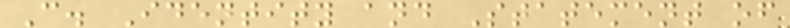C. Identity and Statement of
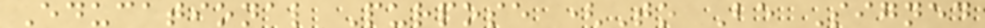Educational Purpose (To Be Signed
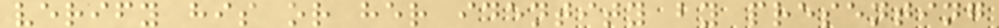verify his or her identity by presenting
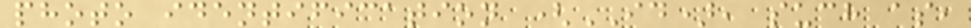photo identification (ID), such as,
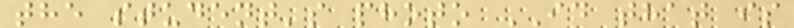the student's photo ID that is
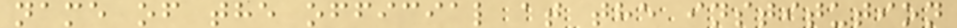name of the official at the institution
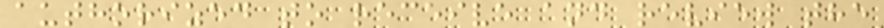authorized to receive and review the
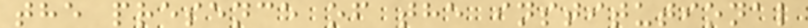the presence of the institutional
